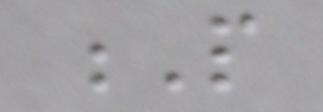P
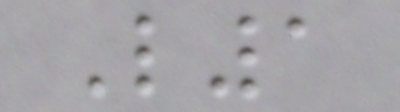L1
